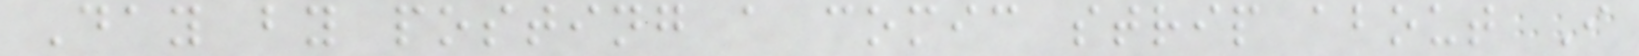Day by posting a comic strip about I
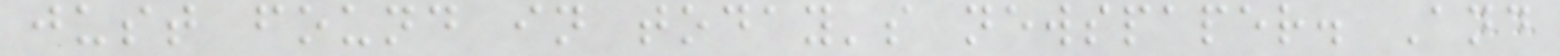just found in today's newspaper. And
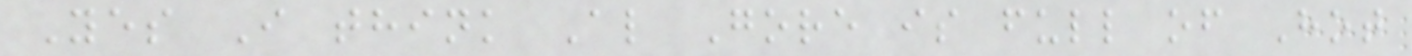Yes I think Al Gore is full of Hot
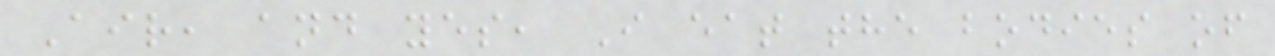Air, and yes, I eat the bodies of
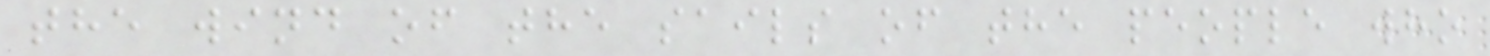the wind of the sails of the people who
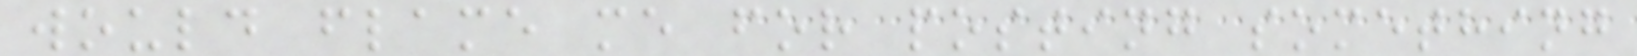would flame me for posting something
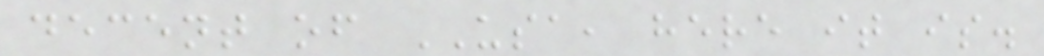decent of USA, here it is.
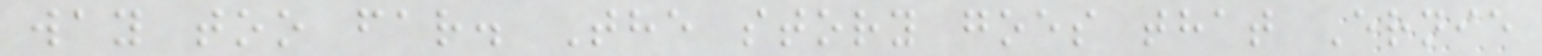way too far. The story goes that Ernie
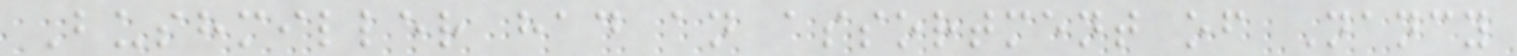Bushmiller had an assortment of Nancy
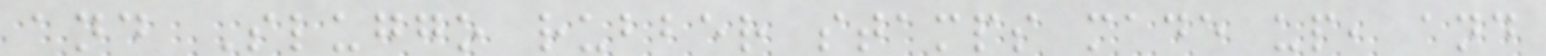and Sluggo rubber stamps made up, and
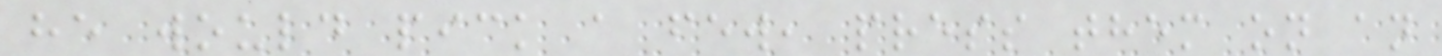he would pick a few, press them on an
